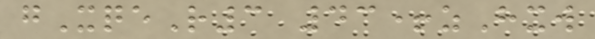gXqeR3 43+zHxw
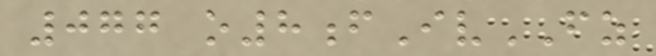077 o8fIvFZ
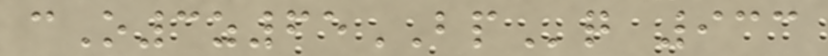cO3z65BPq 933
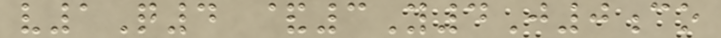v1Q4 &3Y4J0co
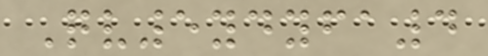Qv5ydyfa4
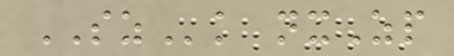SZk nxZp
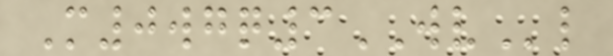M0wgq3WVl
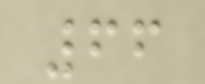66
